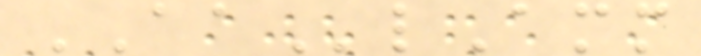AAlAmm
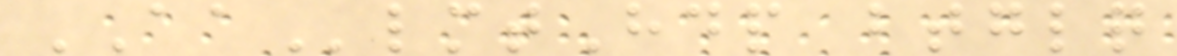AAlmtHdp btglq
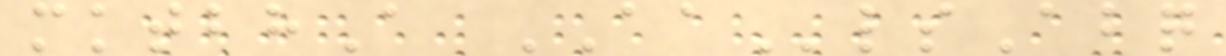mktbhA AAlsAbq
